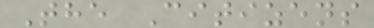The Citizens
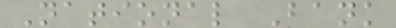National Bank
